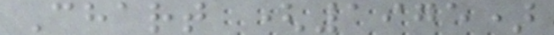Chart (1975)
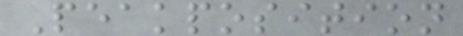Peakposition
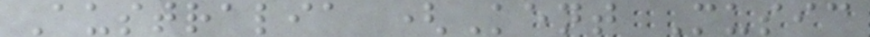Australia (Kent Music
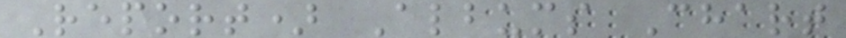Report) Albums Chart
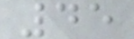45
